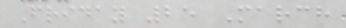Friday 25 March
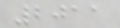2011
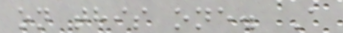on this one. A
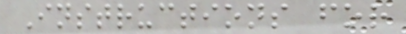Instructions for
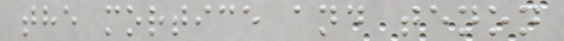the mortice and tenon
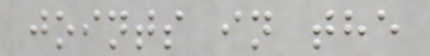joints in the
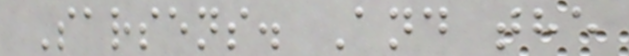Sarsens. And the
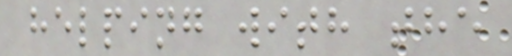helping with the
